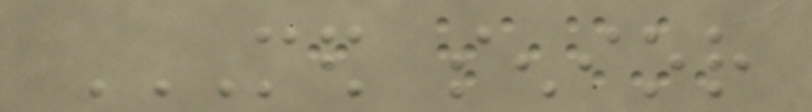MED SENIOR
